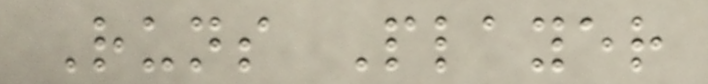Runs Player
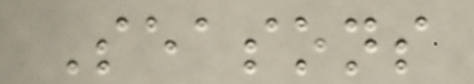Seasons
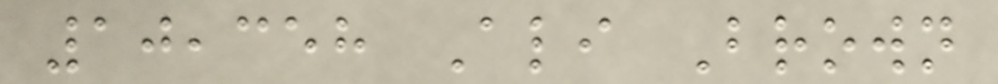10,358 Ali Brown
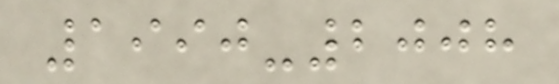1990-2008
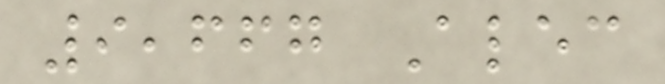9,667 Alec
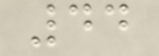44
